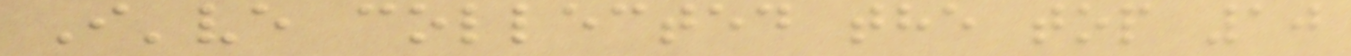I've collected the top 10
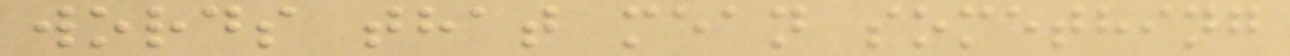words that mean something
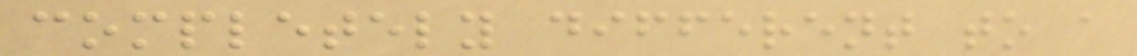completely different to a
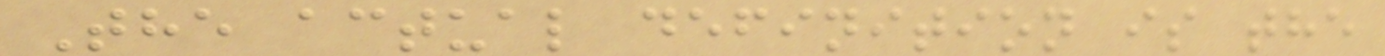The actual definition is the
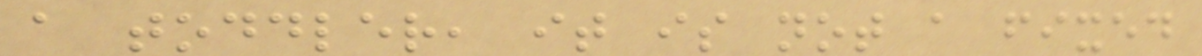a toddler, it is not a fixed
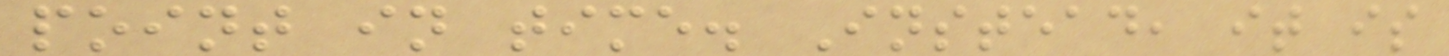point in time. Instead, it is
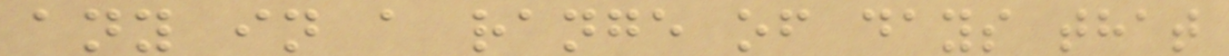any in a range of days that
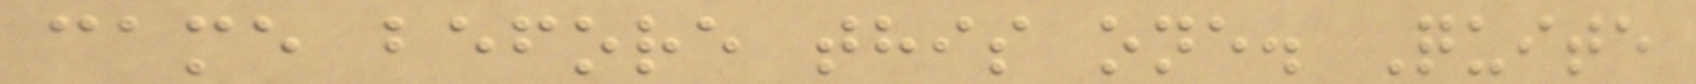came before this one. Quite
